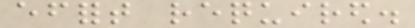effort required.
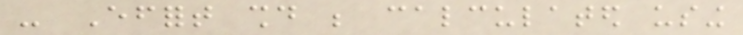- Effort should be calculated using
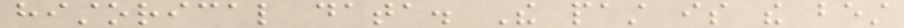historical data. The past is the best
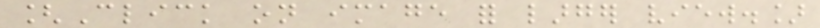[Click on image for larger view.]
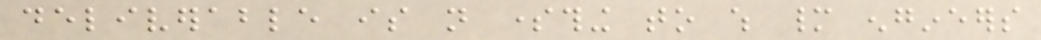deliverable is not something to which many engineers
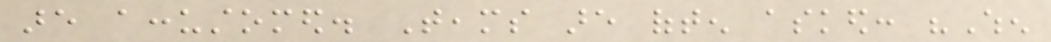are accustomed. Teams are often asked: "When
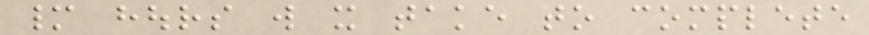many hours will it take to complete
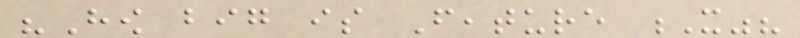"How big is Feature X"?
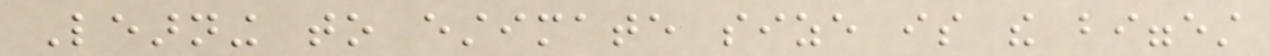Learning to estimate size is the biggest
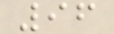96
